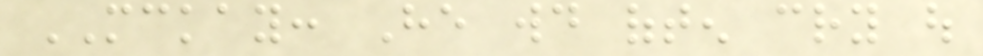MCKAY: He would often cry out
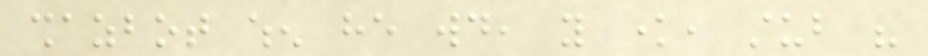shazbot when he would, you know, stub his
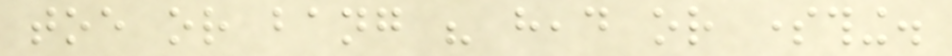toe or bang his head or something.
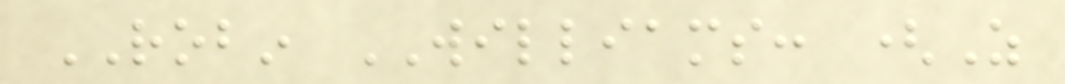ROBIN WILLIAMS: (As
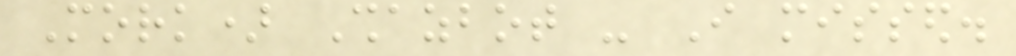Mork) Shazbot - I missed.
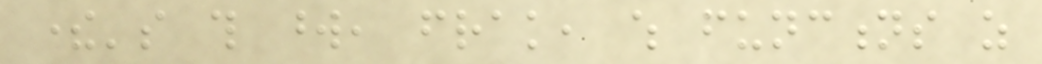there's this word, frak, which functions as
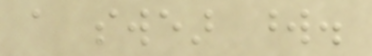a swear word.
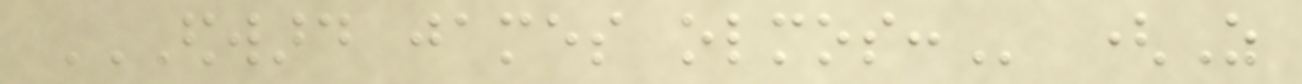EDWARD JAMES OLMOS: (As
